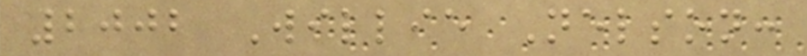2002 Willie Nelson:
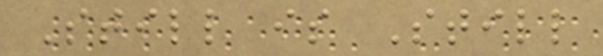Still is Still
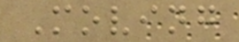Moving
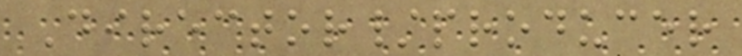Director/producer
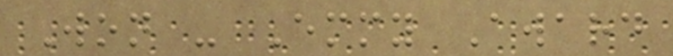Won - Emmy Award
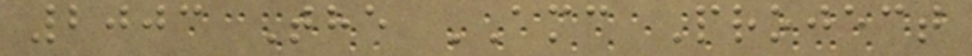2003 The AMC Project
